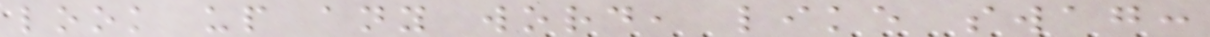look up any word, like swag:
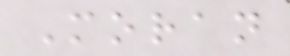Moran
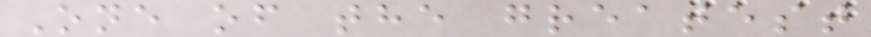One of the greatest
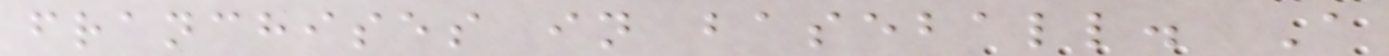franchises in baseball. A
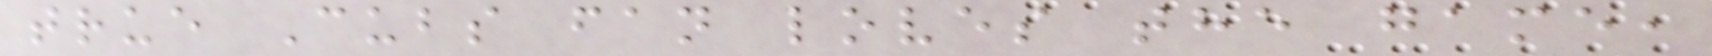true Cubs fan loves the game,
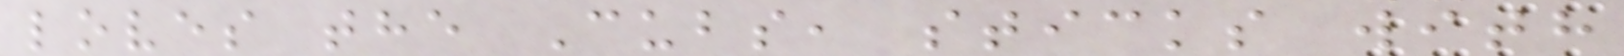loves the Cubs, sticks with
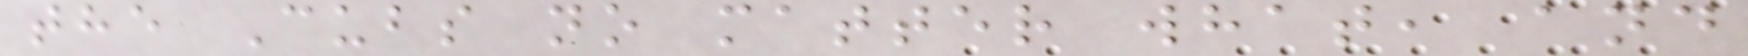the Cubs no matter what, and
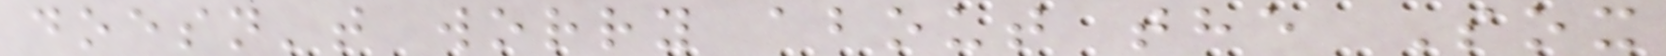doesn't worry about the Sox
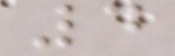4
